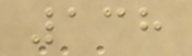138
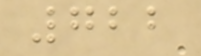722
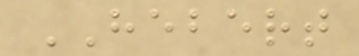HEBERT
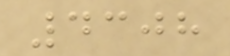4308
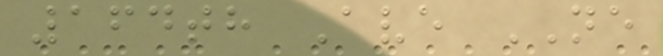164th Ave NE
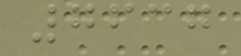7637
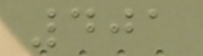401
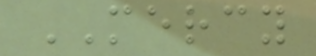MERCY
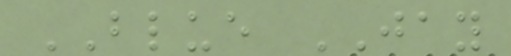BLUE JAY
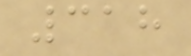318
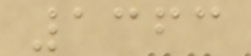1363
